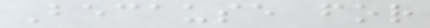Because for
